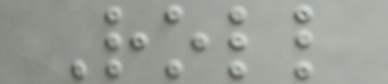Roll
